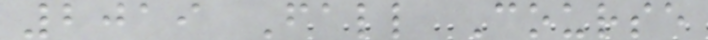2019 Fall Course
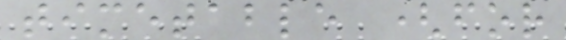timetable (for
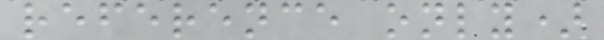reference only)
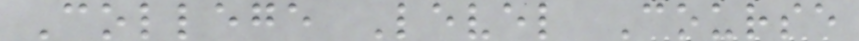College Level Course
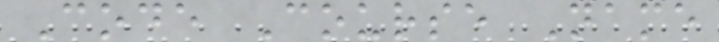Code Course Name
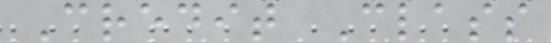Credit Class
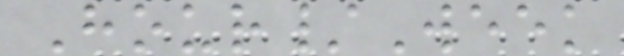Hour/Week
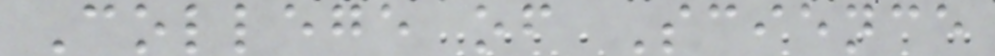College of Science
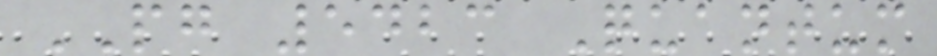PG 5423 Quantum
